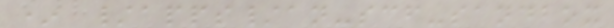* /apps/an-scf-sandbox
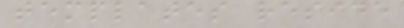templates reside
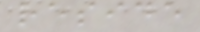reside
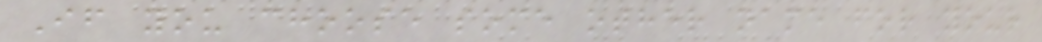If you choose some other name for your
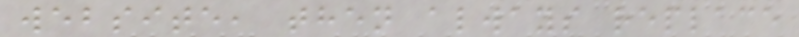website, then always replace
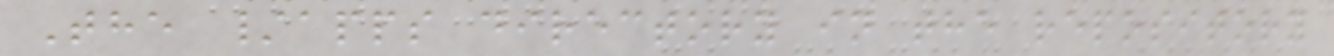The /apps directory in the repository
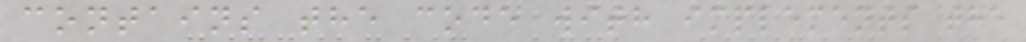contains the code with implements the
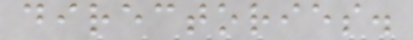directories.
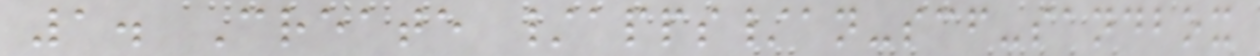1. Create /apps/an-scf-sandbox
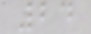24
